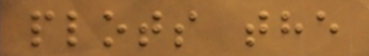plots the
